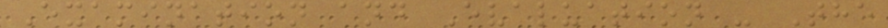Examination and Evaluation - The
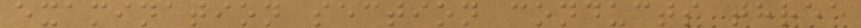examination section conducts three
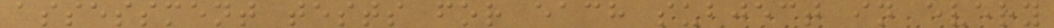assessment tests for each subject in every
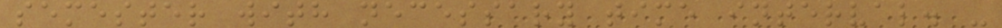semester with necessary time interval. -
